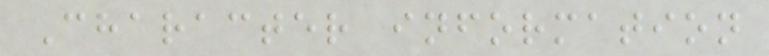Character information
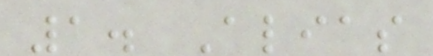1. Alias
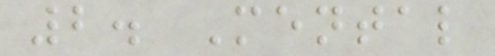2. Mental
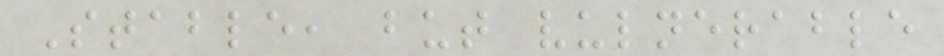Stable, but vulnerable
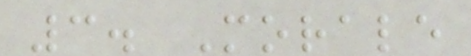3. Morale
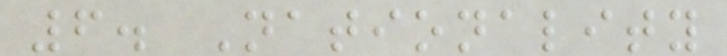6. Nationality
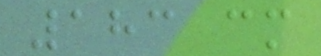183 cm
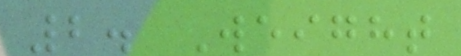2. Weight
